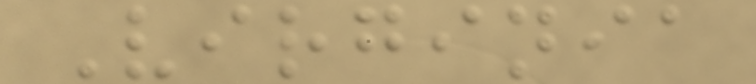Virginia
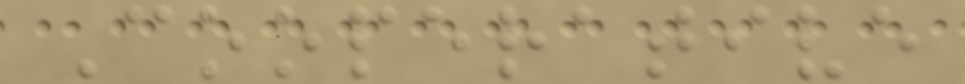Cooperative
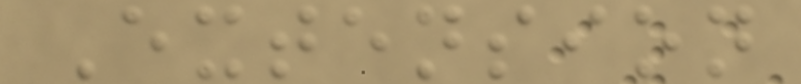Extension
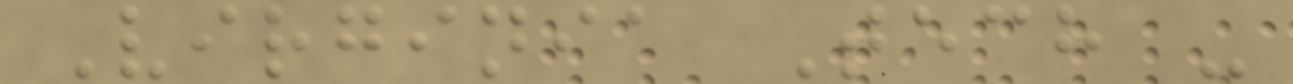Virginia Tech -
